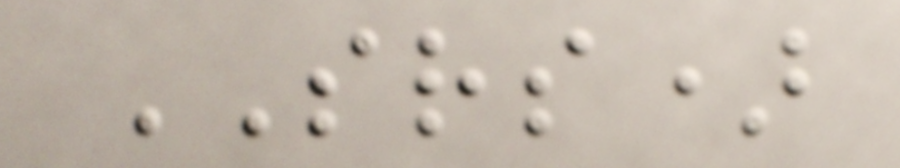SRS)
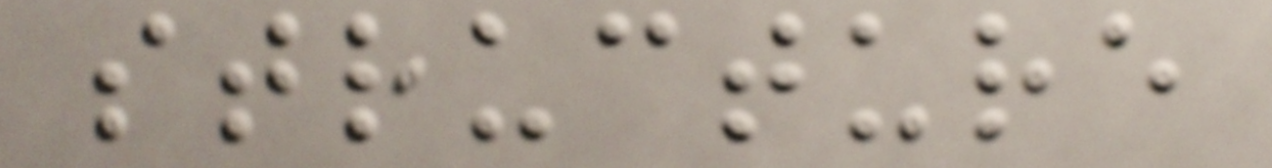structure
